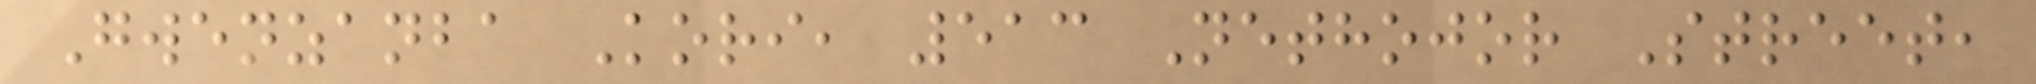Gwenzanba Kori, 513 Nethojor Street,
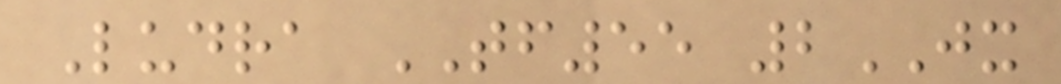Ludra TF55 2JX
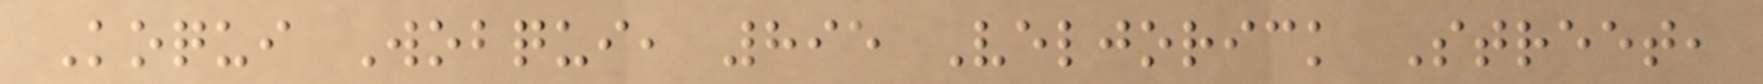Koqui Wobqui, 895 Veljorick Street,
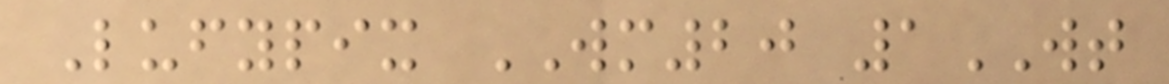Lufypix WM20 1WT
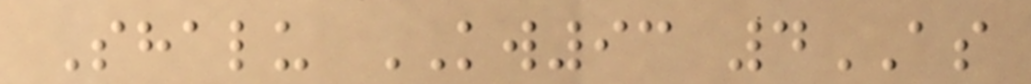Shalu KW93 4AS
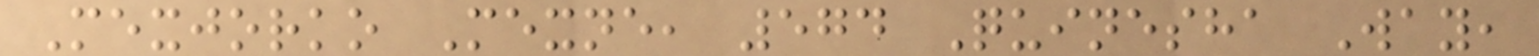Mexjorko Mexne, 574 Quinesha Way,
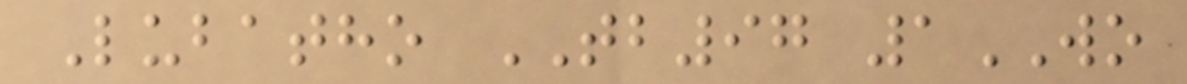Lubatho TB97 1WO
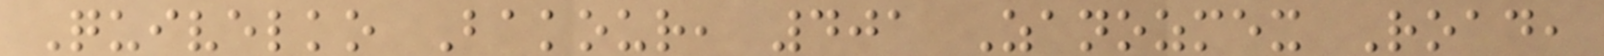Quivelko Bakour, 401 Zanozmex Road,
